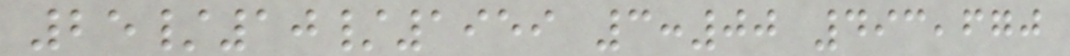25/10/1959 3:00 493,670
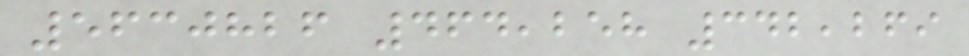5630826 464,258 342,269
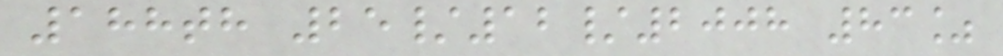188th 25/12/2008 83%
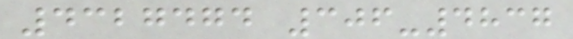4327474 306-4837
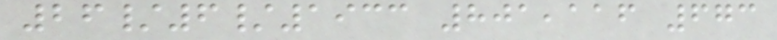26/6/1933 801,116 673
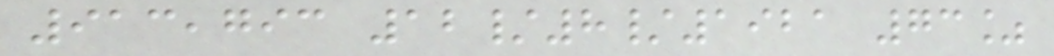913,793 12/8/1921 73%
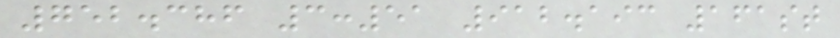752.386 3:51 912.193 161st
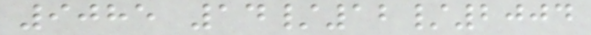9085 14/12/2004
